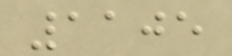1105
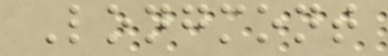Longmont
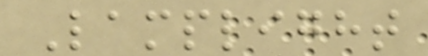Lamplight
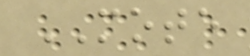MOTE
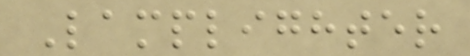Lamplighter
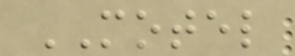MOTEL
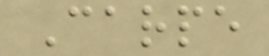Carpe
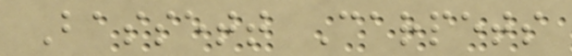Bassett Carpets
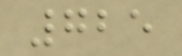725
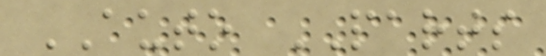AUTO PARTS
